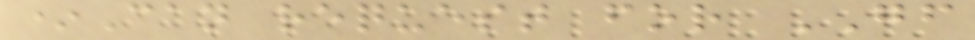*Can request for GF
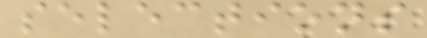selections
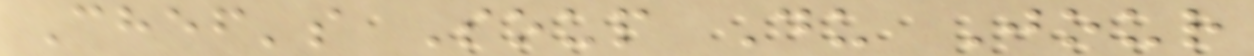Chef's Soup Du Jour
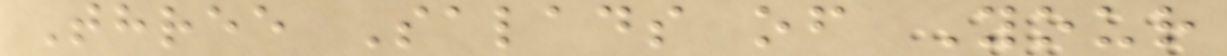Three Salads of Your
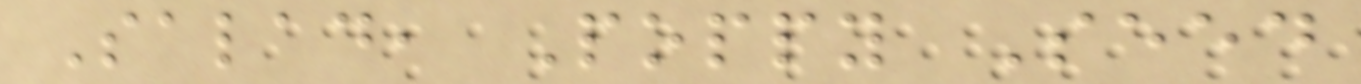Salad, Poppy Seed
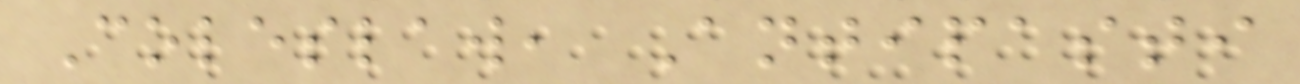Coleslaw, Antipasti
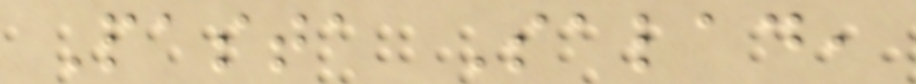Pasta Salad,
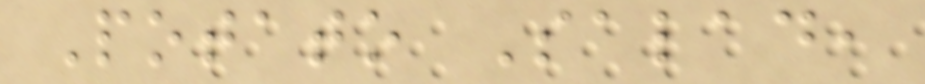Potato Salad,
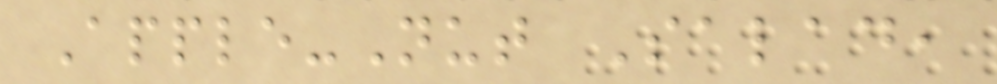Apple-Nut Salad,
